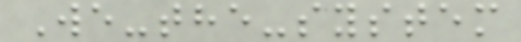We-the-system
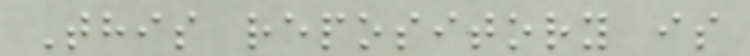This repository is
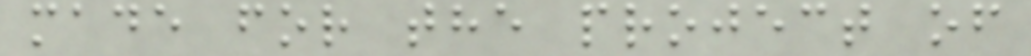made for the project of
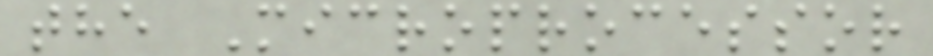the Microprocessor
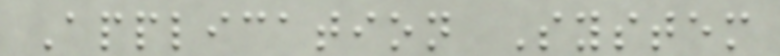Application System
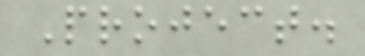Project.
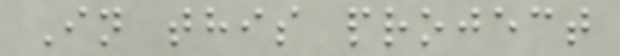In this project
